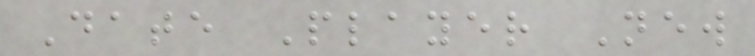Date Player New
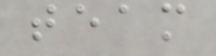team
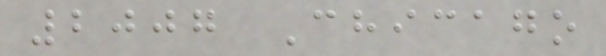2007 Chicago
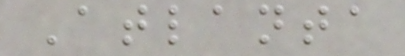Atlanta
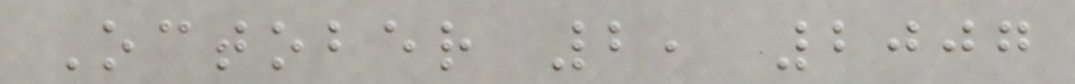October 2, 2007
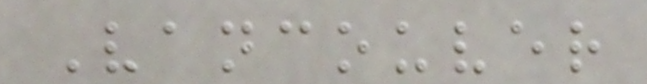Vancouver
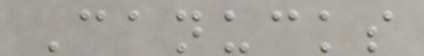Canucks
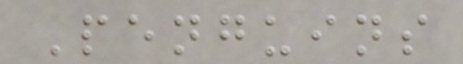Penguins
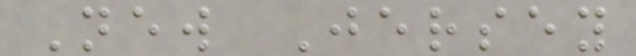New Jersey
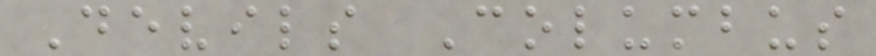Devils Columbus
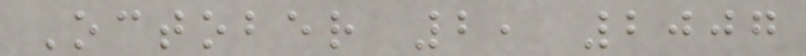October 2, 2007
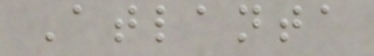Atlanta
